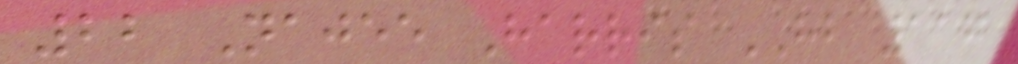22 Najee Harris HB 117
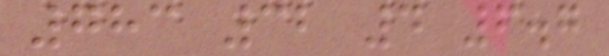783 32 4 6.7
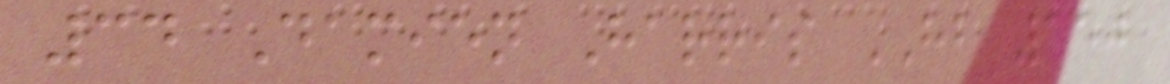34 Damien Harris HB 150
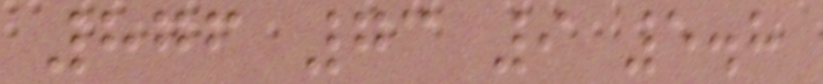876 73 9 5.8
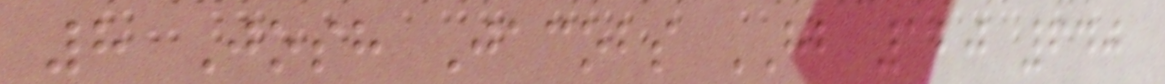8 Josh Jacobs HB 120 640
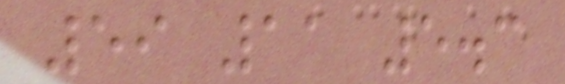59 11 5.3
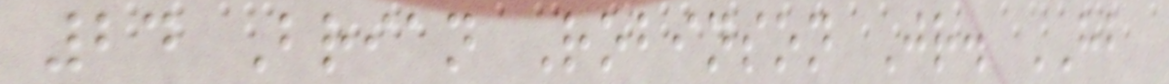24 Brian Robinson Jr. HB
